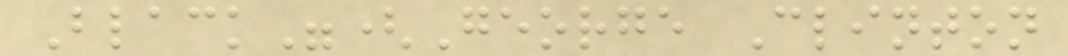Black"(George Clinton
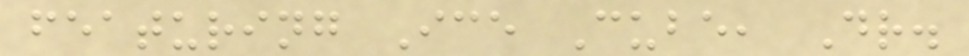featuring Ice Cube, Dr.
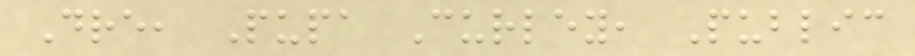Dre, Pupa Curley, Public
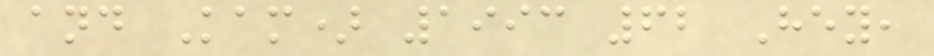and Kam) 1993 62 Hey,
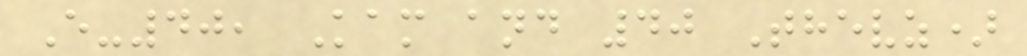E-40, Kam and 40 Thevz)
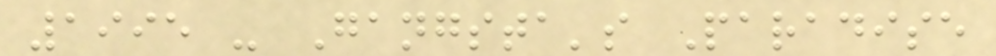1995 - Gangsta's Paradise
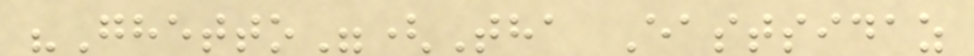"Ghetto"(Tha Eastsidaz
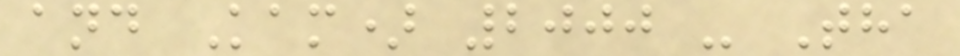and Kam) 2000 - Tha
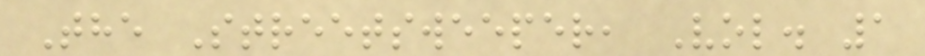The Streetsweeper, Vol. 1
